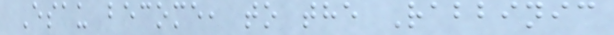Esau become, to the Rabbinic
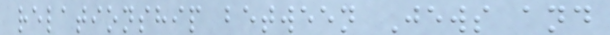relationship between Jews and
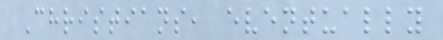Christians, eventually
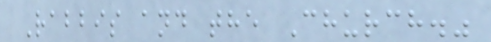Rabbis and the Church."
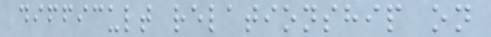difficult relationship on
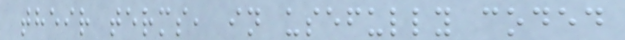their terms, in usefully coded
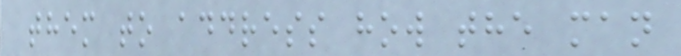them to address how the man
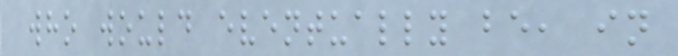who would eventually be, in
